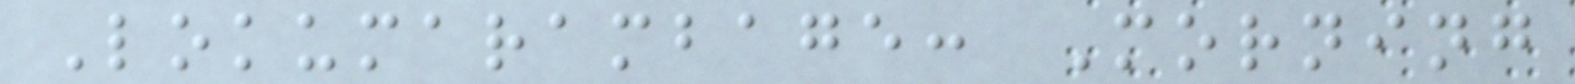Lokumarambage: Morning
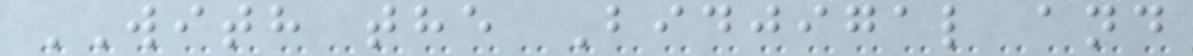WITH the Bidjigal and
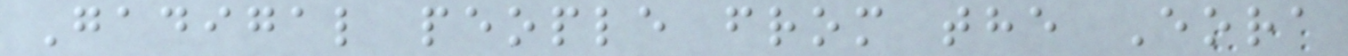Gadigal people from the Eora
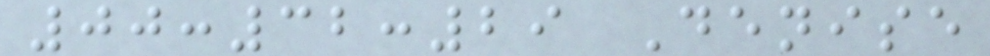00:32:29 Denise
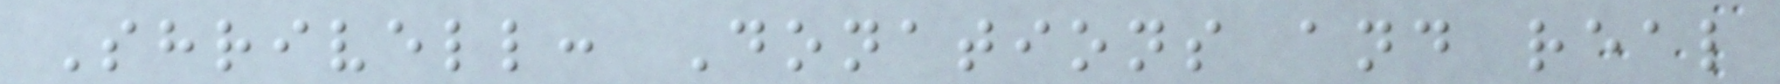Shrivell: Donations and real
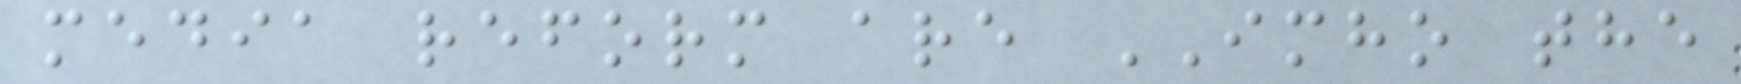media reform are IMHO the
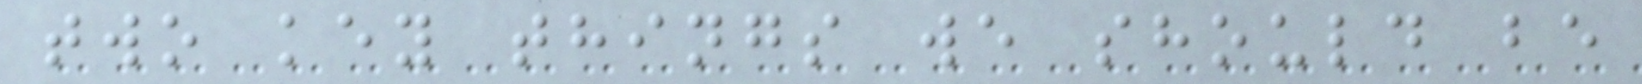two key things we should be
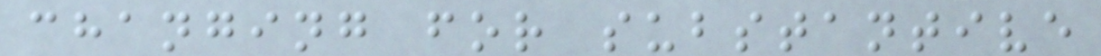changing for substantive
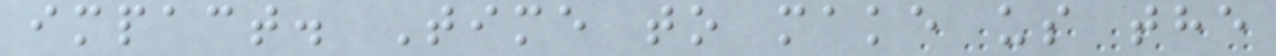impact. Time to make us the
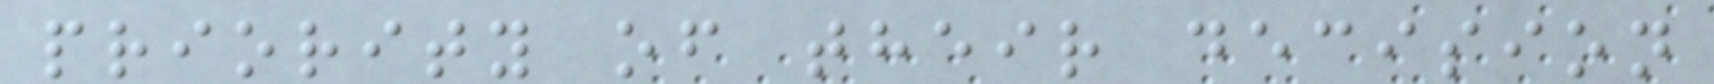priority of their decision
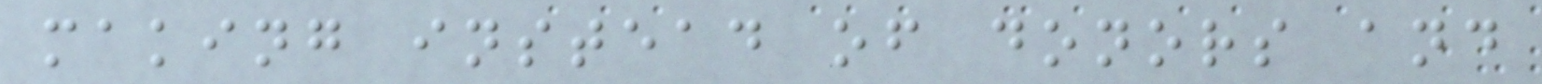making instead of donors and
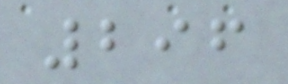296
